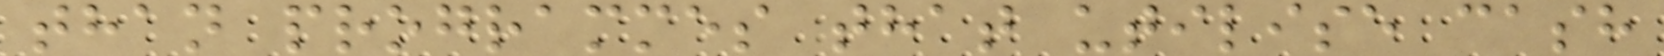than programmes that utilise cash
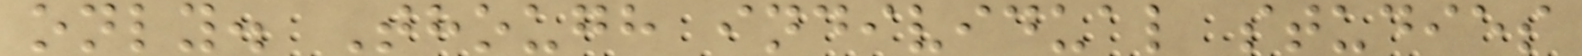only. Though individual studies
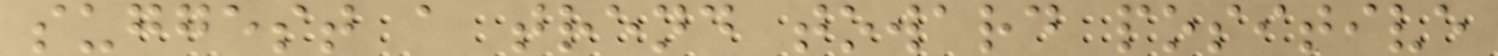suggest a trend toward positive
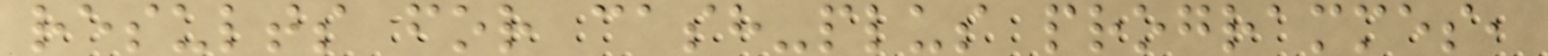results for cash-plus programmes,
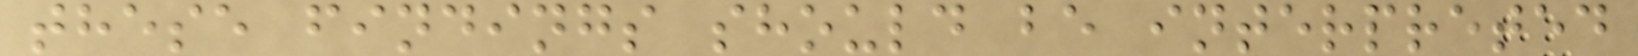these findings should be interpreted
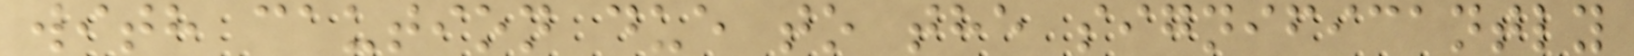with caution due to the significantly
